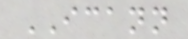ICANN
